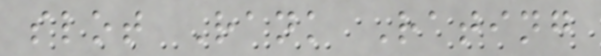slot Rank Rating
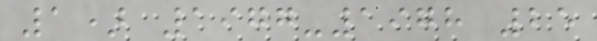1) 1977-1978 25
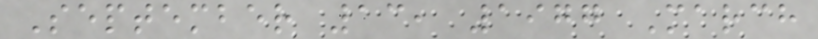September 13, 1977 March
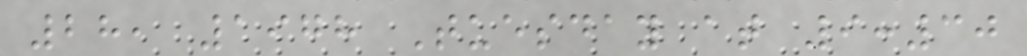28, 1978 Tuesday at 9:30
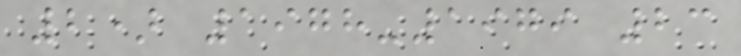2) 1978-1979 23
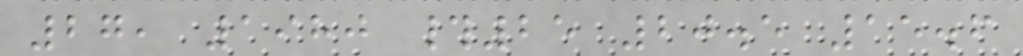27, 1980 #25 20.5 15.6
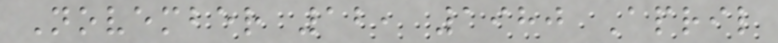November 12, 1980 April
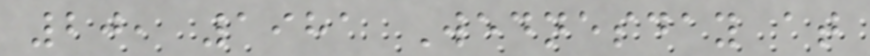20, 1981 Wednesday at
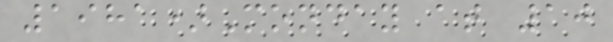1981)Monday at 10
